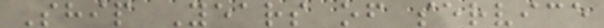Ship Years of service
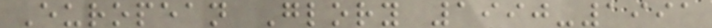European Glory 1990-1991
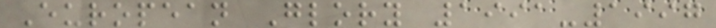European Glory 1991-1997
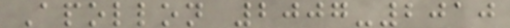Apollon 2007-2010
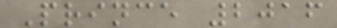Prince 2016
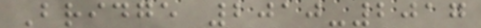Bridge 2010-2017
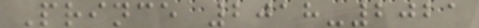Prince 2018-2021
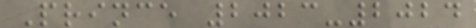Prince 2023-2024
